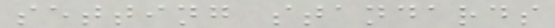setting standards
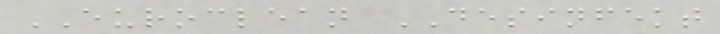EUROCLEAN DESINFEKT
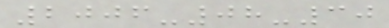2006-08-30
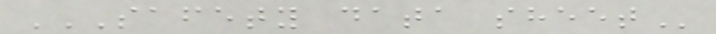SAFETY DATA SHEET
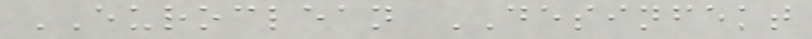EUROCLEAN DESINFEKT
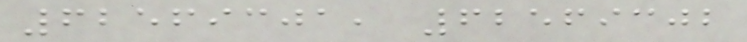62569301, 62569302
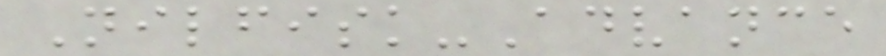Nilfisk-Advance
